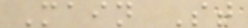Main St
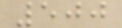500
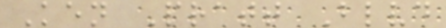Ken Pratt Blvd
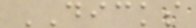DICKS
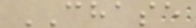CHASE
